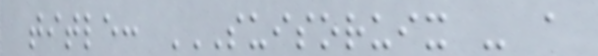title: SUISORUIX - A
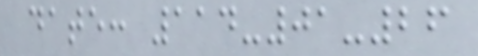date: 114-01-26
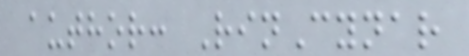author: RinCynar
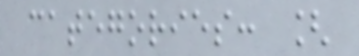categories: [
